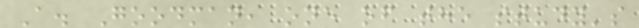A. Goodman, one of the study's
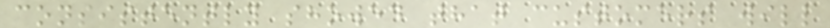consistently showed that customers will
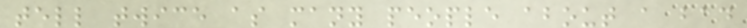tell twice as many people about a bad
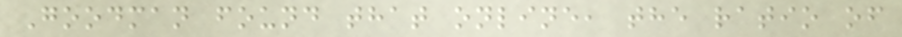Goodman found that online, the ratio of
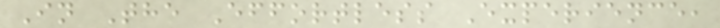In The Effortless Experience,
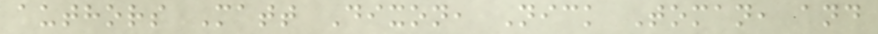authors Matt Dixon, Nick Toman, and
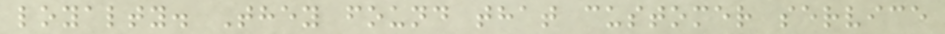loyalty. They found that customer service
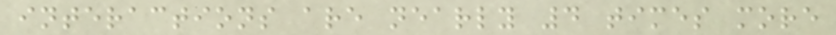interactions are nearly 4 times more
